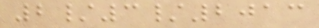2/3/2013
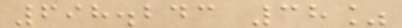698.243 38%
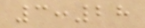3:28
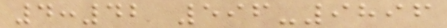4:42 596-9896
